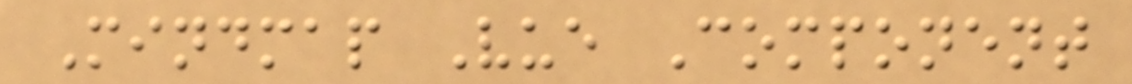Mindmap Vue Component
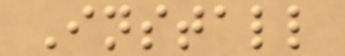Install
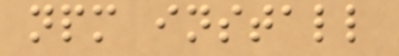npm install
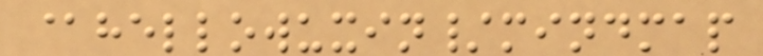@hellowuxin/mindmap
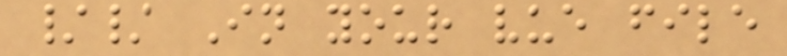// In your vue file
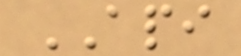API
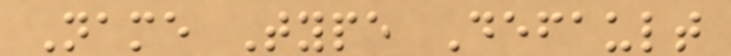Name Type Default
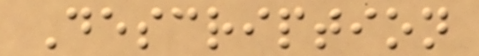Description
